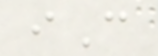iC
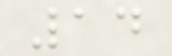14
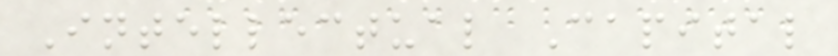Intellectual Capital
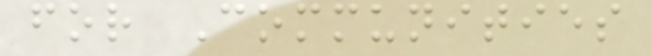for Communities
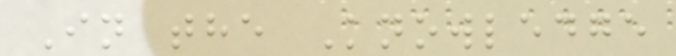In the Knowledge
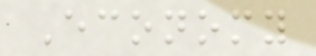Economy
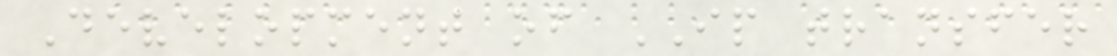Development of IP transfer
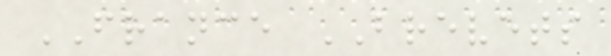FRANCE BREVETS
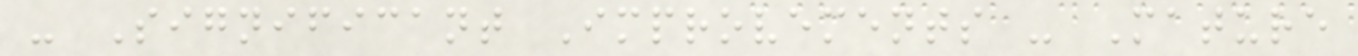- Significant Improvements - Mature
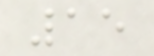15
